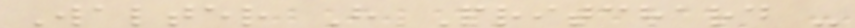Walter H Pritchard -
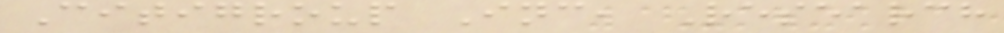Citigroup Inc, Research
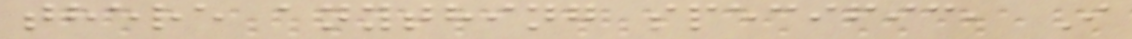there anything specific, I
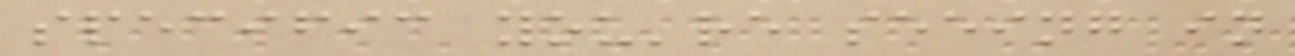specific you're seeing in
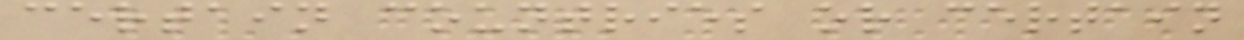certain countries or certain
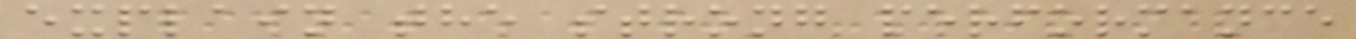explain the strong performance
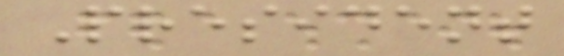President
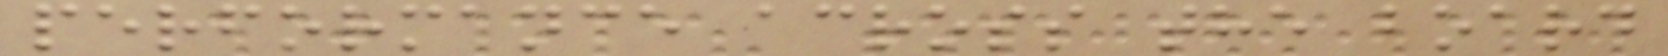performance across the board
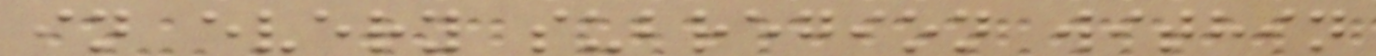in every subregion within
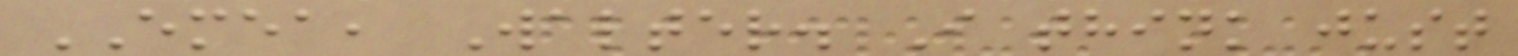EMEA, Walter. I think just
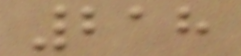218
